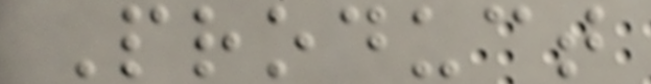Product
